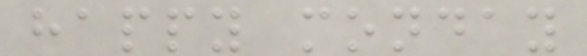happy monday
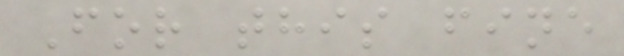For this fine
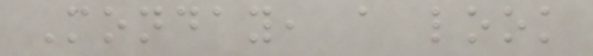Monday, a look
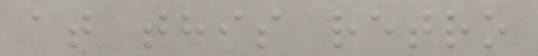at this retro
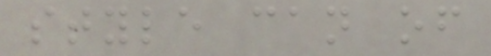style can of
